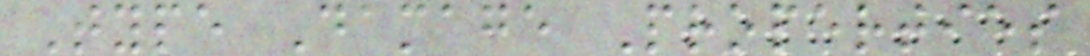Type Damage Properties
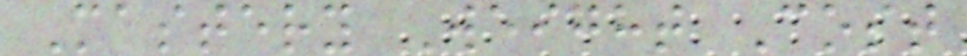Mastery Weight Cost
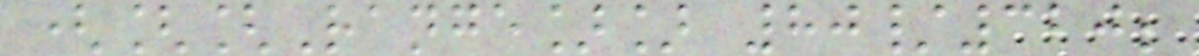([[Range]] 80/320;
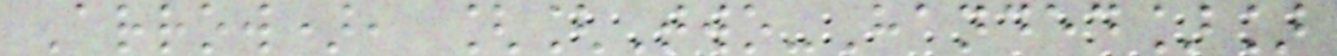Arrow), [[Two-Handed]]
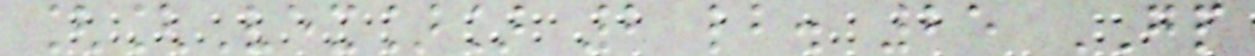[[Vex]] 2 lb. 25 GP
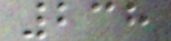238
